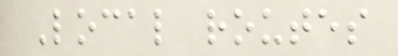Local routes
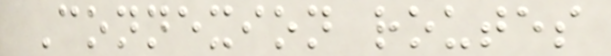Connexion routes
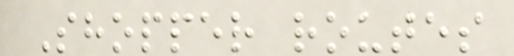Shopper routes
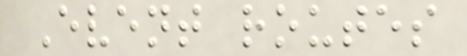Event routes
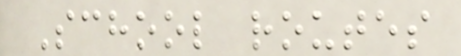School routes
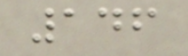146
